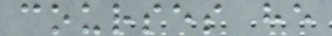courses he
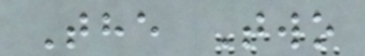The Two
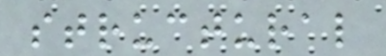structural
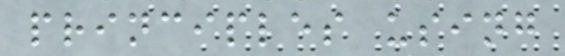principles using
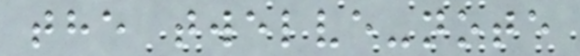the twelve-note
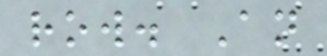row. An
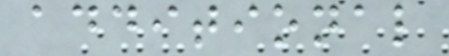additional
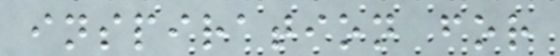inspiration for
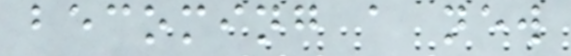becoming a new
